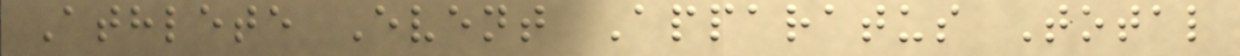Athlete Event Apparatus Total
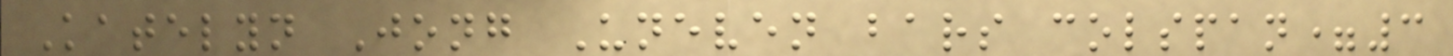Katelyn Jong Uneven bars colspan=3
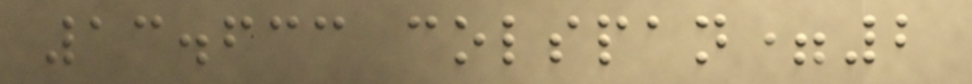13.633 colspan=2
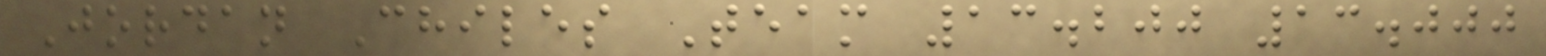Jordan Chiles Team 13.200 13.000
